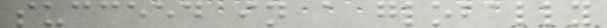succeed in a globally
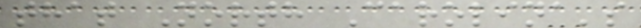that North Carolina's
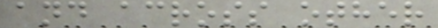and across other
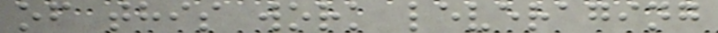of this work leveraging
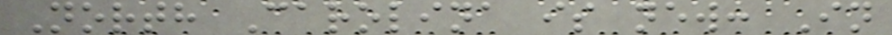North Carolina is new: In
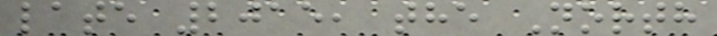late 2015, the North
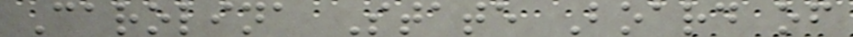Carolina State Board of
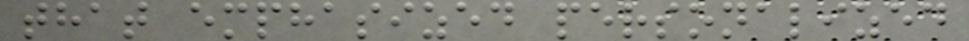that emphasized personalized
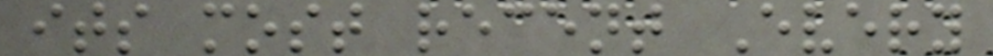its most recent Every
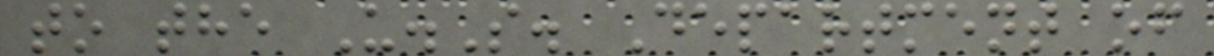to the U.S. Department of
